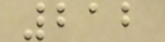212
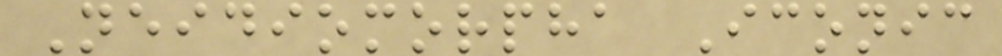Neidiomorpha Iconic
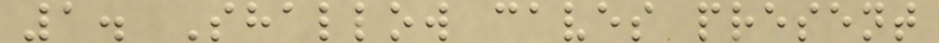1. Shallow caves present
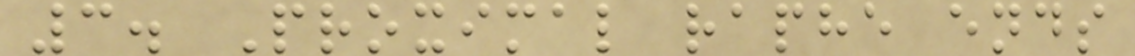3. Proximal raphe ends
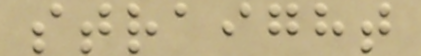straight
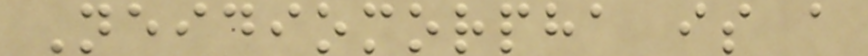Neidiomorpha is a
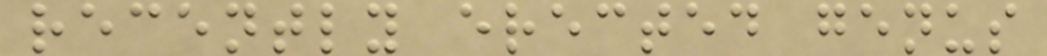recently erected genus
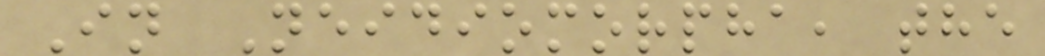In Neidiomorpha, the
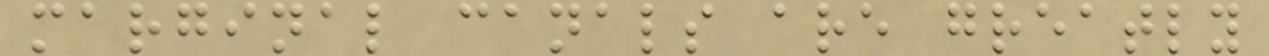marginal canals are greatly
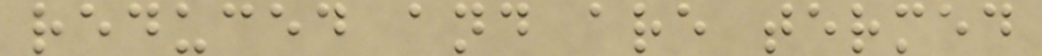reduced and are termed
